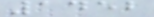1452
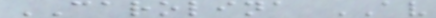CAROLINA AV
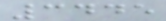3445
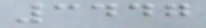3447
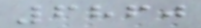6860
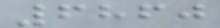6860
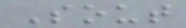Sout
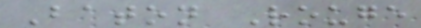Baton Rouge
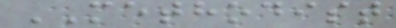METHODIST
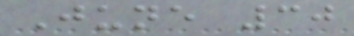June 30
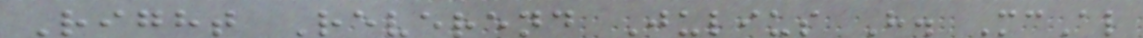Right Reverend Julius H. McAl
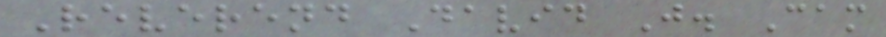Reverend David J. Cam
